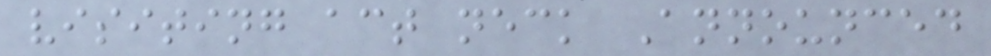visiting act neck Announced
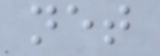net
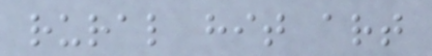rural hit art
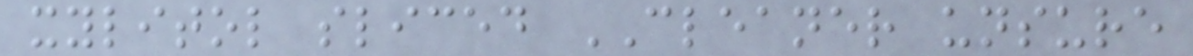xylitol sliced CLEANER unsure
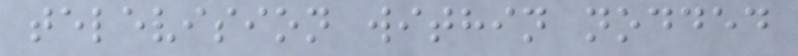television within nodded
